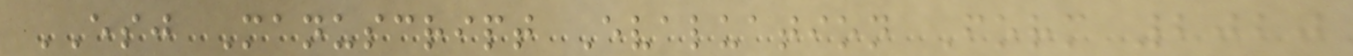ESJ Manuscript Evaluation Form 2020
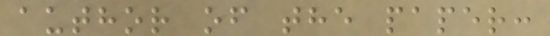author of the paper:
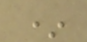*
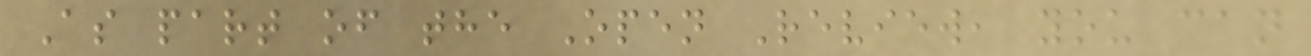As part of the Open Review, you can
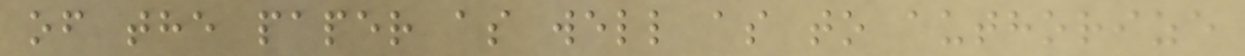of the paper as well as to authorize
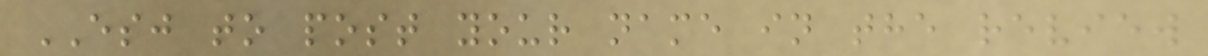ESJ to post your name in the review
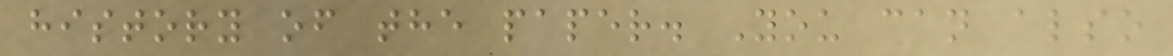history of the paper. You can also
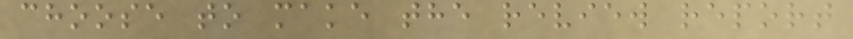choose to make the review report
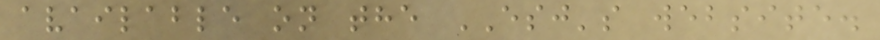available on the ESJ's website.
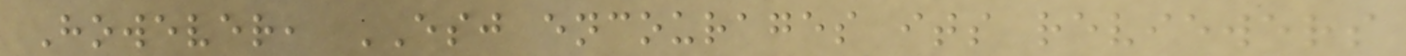However, ESJ encourages its reviewers
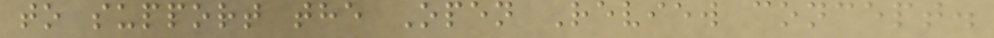to support the Open Review concept.
